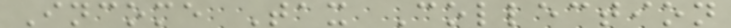Income Tax Collection
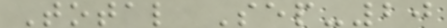Total Sep-20
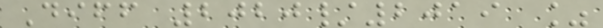Diff 2020/2019 %
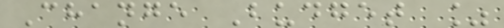Change Budget %
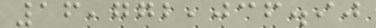16,772,036.90
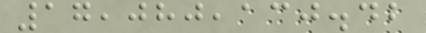17,080,130.42
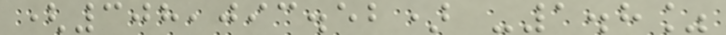(308,093.52) -1.8%
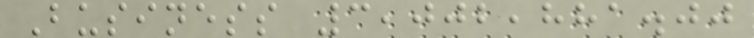Business 3,002,881.00
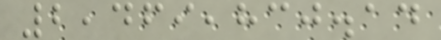2,469,830.14
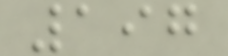197
